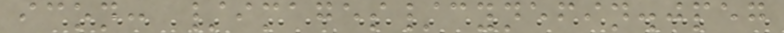icon: /images/cynefin.jpeg
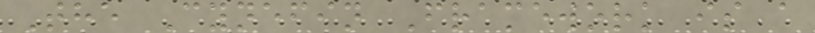The Cynefin Framework is a
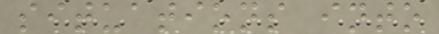situations into
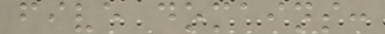five domains:
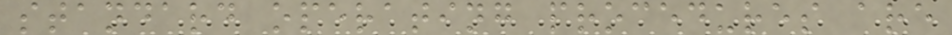standard operating procedures are
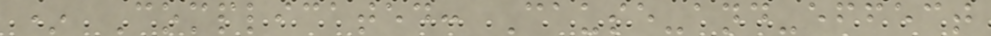* Complicated: Cause-and-effect
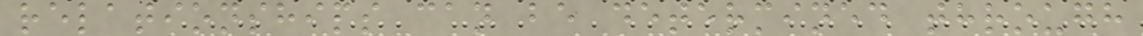relationships can be determined through
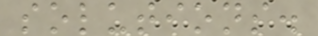solutions.
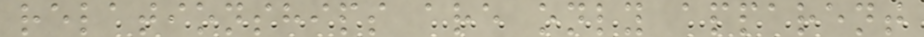relationships are only apparent
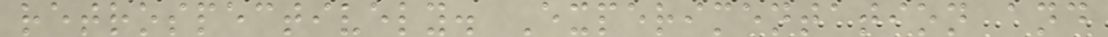retrospectively. Experimentation and
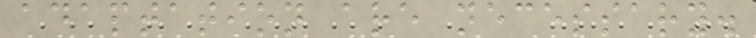adaptation are necessary.
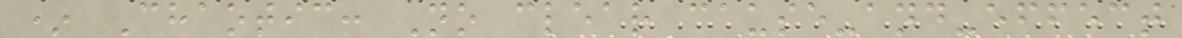* Chaotic: No clear cause-and-effect
